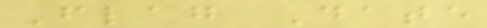Flag Date
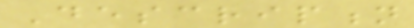Description
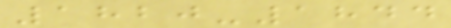1820-1844
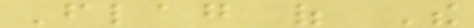Flag of The
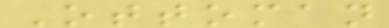Ottoman
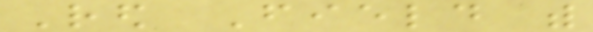Red Field with
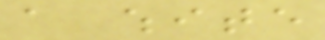a white
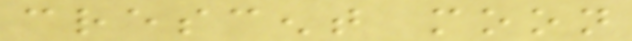crescent moon
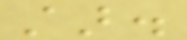star.
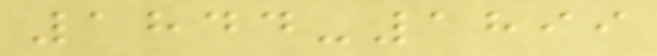1844-1899
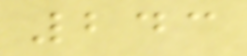243
